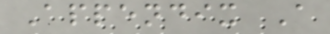Appendix A
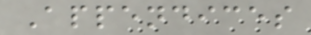Appendices
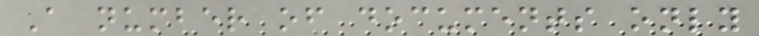A number of documents only
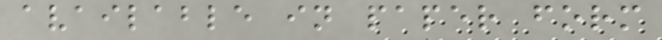available in paper form
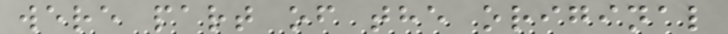were part of the original
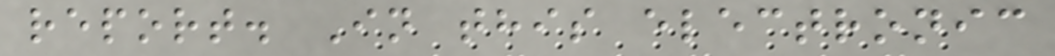report. In this electronic
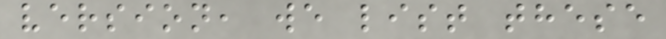version, we list these
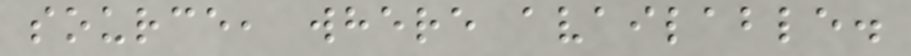source, where available.
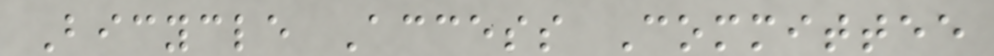Bicycle Access Committee
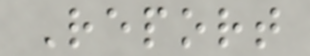Report
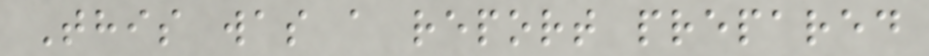This was a report prepared
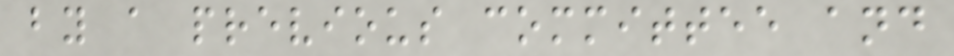by a previous committee and
